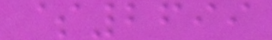$2699
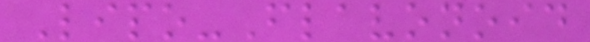Lipo-Flavonoid
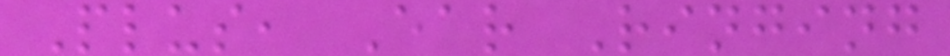Plus, Ear Ringing
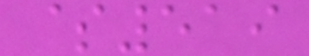$519
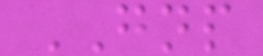GNP
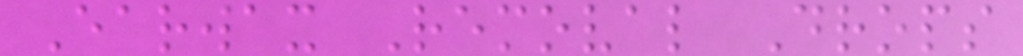Earwax Removal Drops
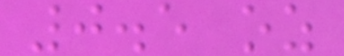0.5 oz
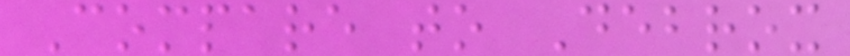Compare to Debrox
